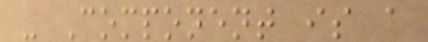- Component is a
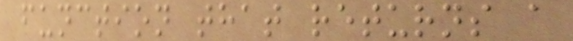function that returns a
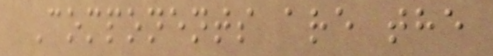Components are the
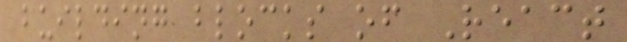building blocks of React
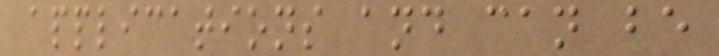applications and can be
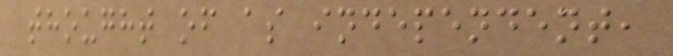thought of as independent,
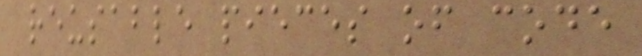reusable pieces of code
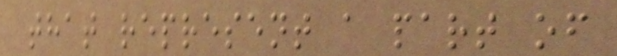that represent a part of
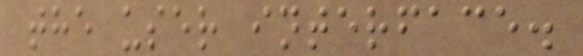the user interface.
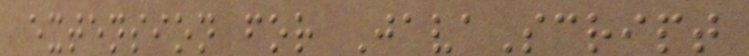extension for JavaScript
